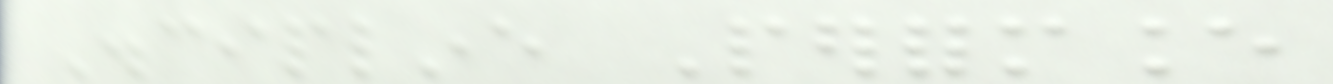Discipline Performance
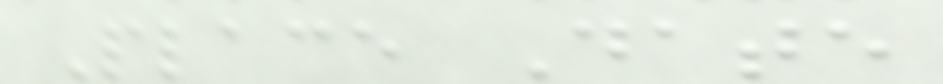Place Date
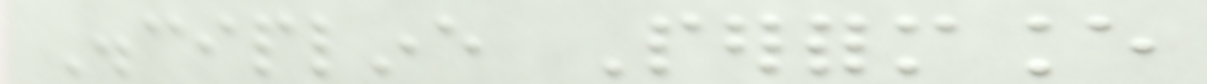Discipline Performance
